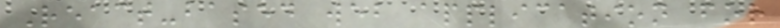React-based web application for
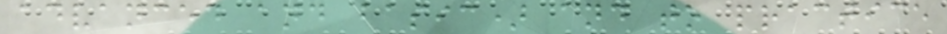advanced and basic) and to practice
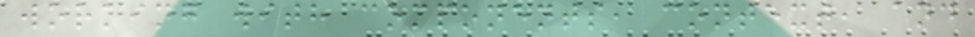working with components, context, and
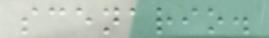scenario.
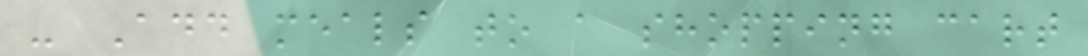- Add meals to a shopping cart
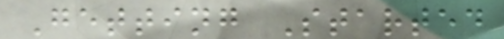Getting Started
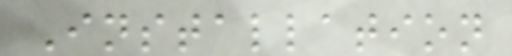Installation
